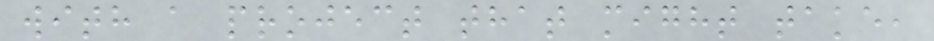with a project that might take,
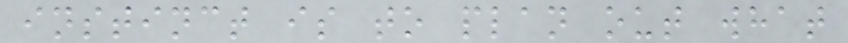instinct is to plan out what
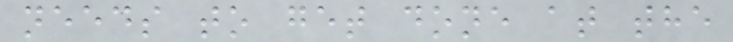needs to get done at the
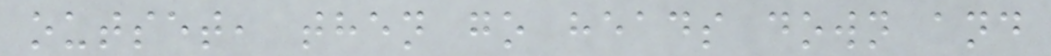outset, then go heads down and
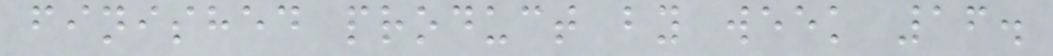finished product by week 16.
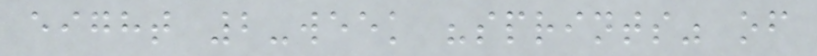eight 2-week "sprints" of
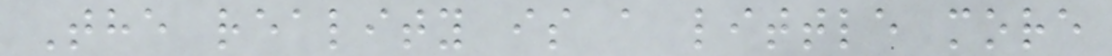The reality is a little more
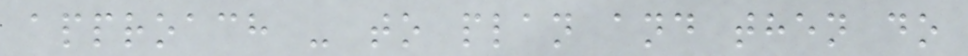approach - to plan and then do
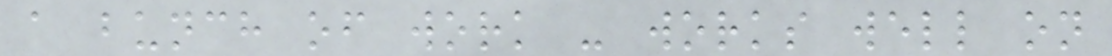a bunch of work - works well on
